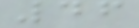46
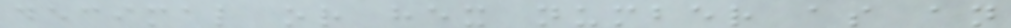decimal or hex number as an
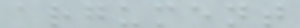argument
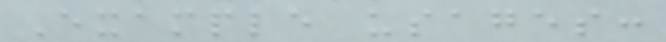Example usages:
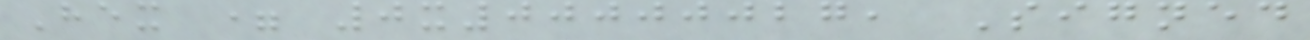Hex = 0x00000027, Signed
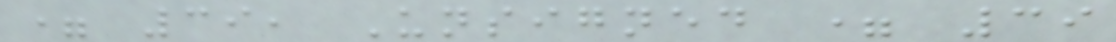= 39, Unsigned = 39
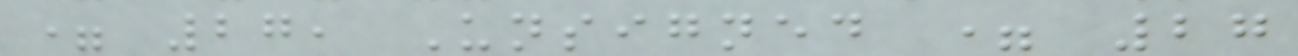= 27, Unsigned = 27
